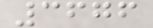3676
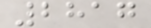2817
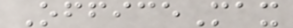OfficeMax
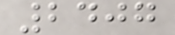2407
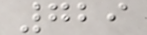729
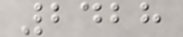2428
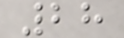28
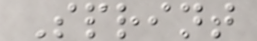Sprint
